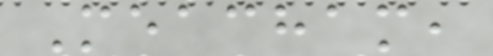Meacham,
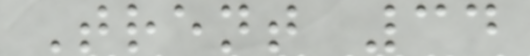Trent 34
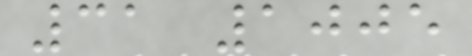31 1005
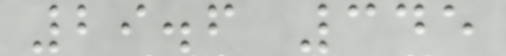29.6 345
